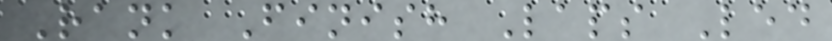Rank Finish Laps Led
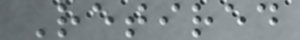Retired
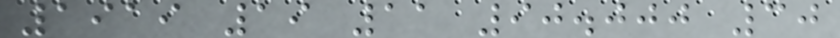1919 19 11 90.000 30
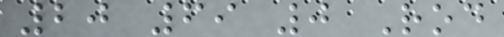20 69 0 Rod
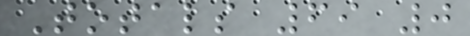Totals 69 0
